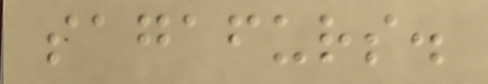sagafurs.
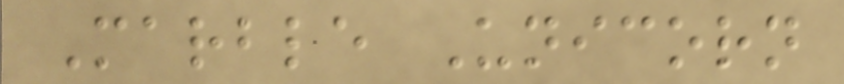Marble Unicorn
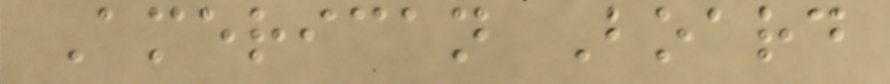American Board
